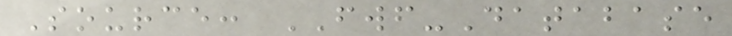Source: FWF-Database
